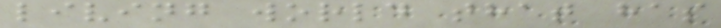living world that has
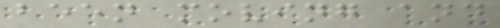been moving and
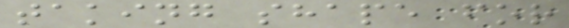taking shape for
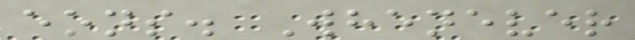eons. Whenever
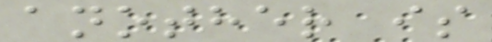another is
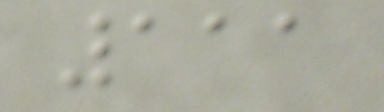111
